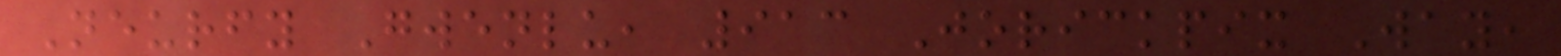Neurfy Gwenlu, 913 Jorickpix Way,
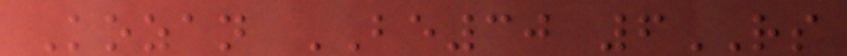Kozan BE30 6RS
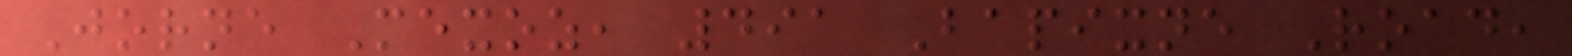Jorne Mexoz, 491 Bapixne Road,
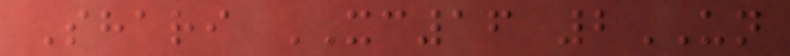Shari XC16 2UN
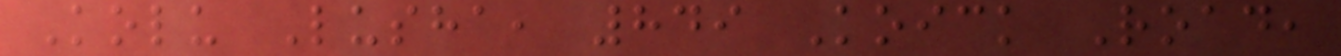Kolu Lusha, 849 Koick Road,
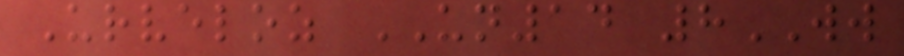Urveloz UN14 8WW
